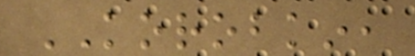KOROBKIN,
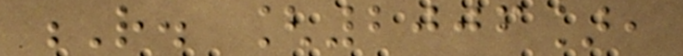R. [2006],
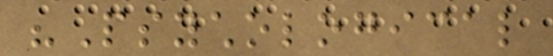"Psychological
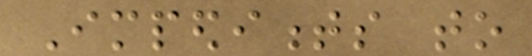Impediments to
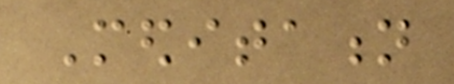Meditation
